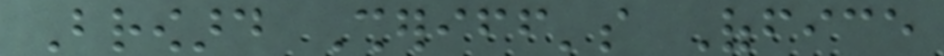Broward Sheriff's Office
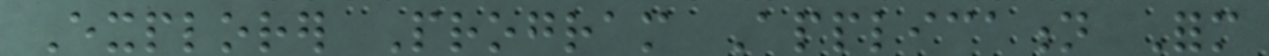Explorer Program Application Form
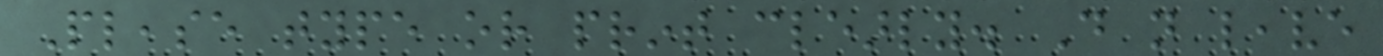Please type or print clearly. Do not leave
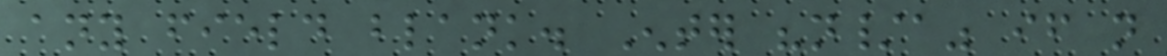any field blank. Enter "n/a" if not
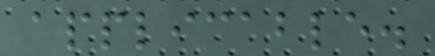applicable.
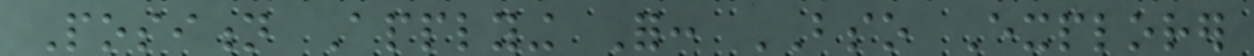Position Applying For: BSO Explorer
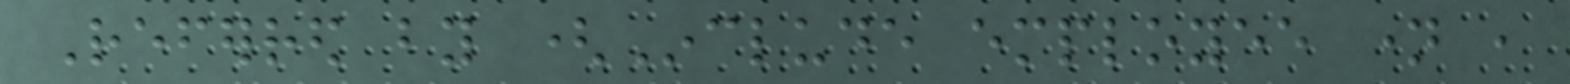Referred by (Include employee name ,
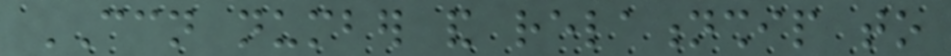CCN number and relationship to
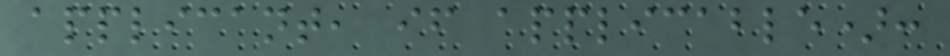applicant, if applicable):
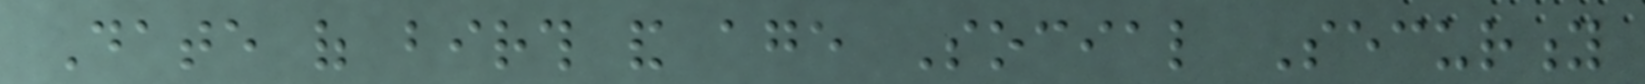Date of birth and age Social Security
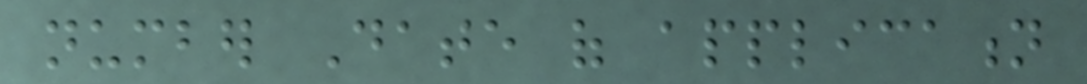number Date of application
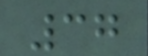37
